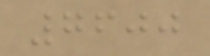7600
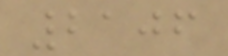2106
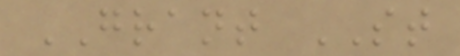GRANT ST
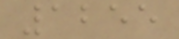1255
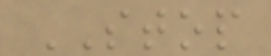STOP
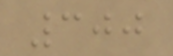300
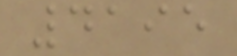4195
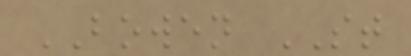BOWEN ST
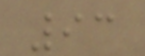93
